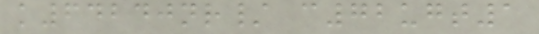k64240nr/ c72ugt1
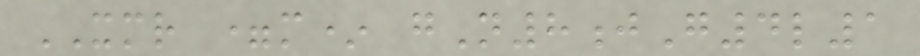XMR =m* gN8jG4l1
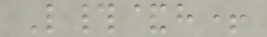L#&h+
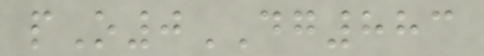pO0DG883
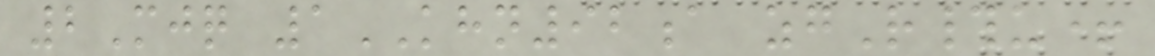2Mjq 1KHN92a zgR#u+
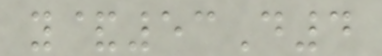y&53D4
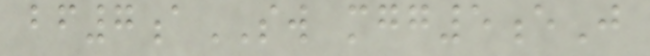bf7aSW mgg5eJ
